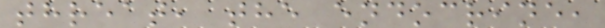threat, the endocrine,
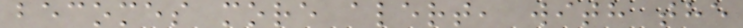becomes more alert, with the
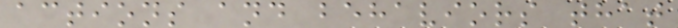actions and behaviors that
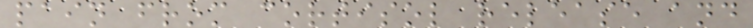pain from cortisol release and
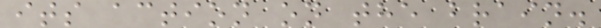its action on the brain.
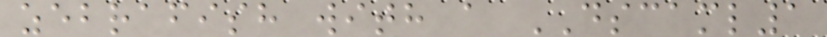zebrafish with a DSCAML1
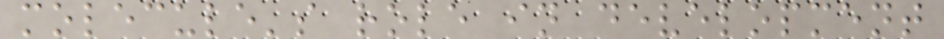molecule's role in development
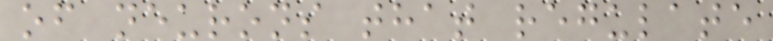of neurons that regulate
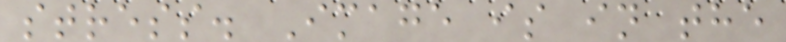stress. Image is in the
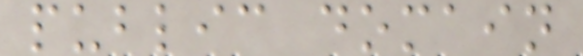public domain
